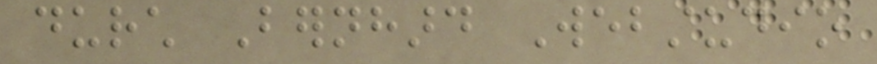durch Bernhard Webstudio
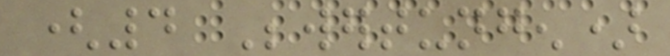(4 Bewertungen)
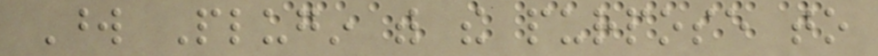Word Plugin with the purpose to
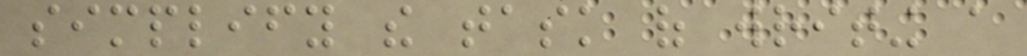simplify the task of writing a
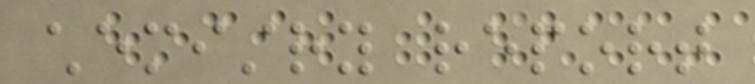chemistry report
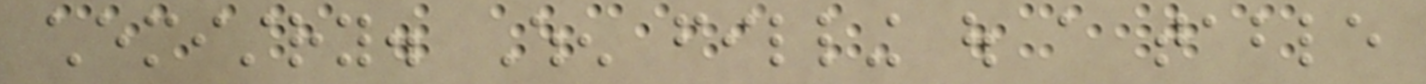chemistry. When filling out a table
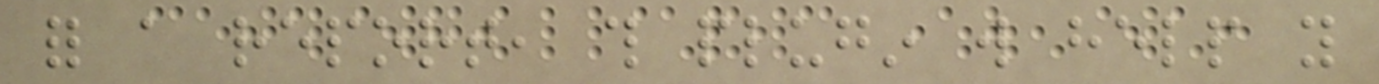for a report, this plugin will help you
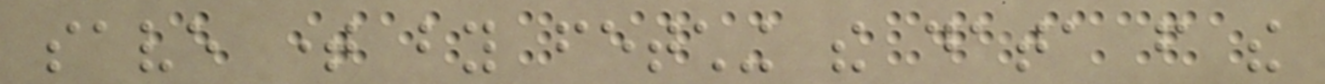save time by fetching the data from the
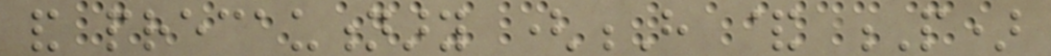and precautionary (H & P)
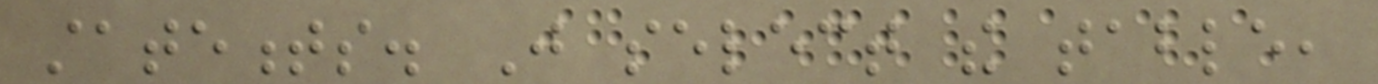statements. Just select the table,
